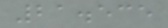21.535
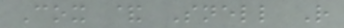Cox & Snell R
